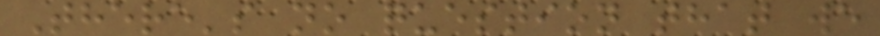There's no question that we
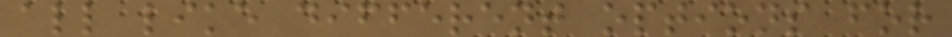all like different options for
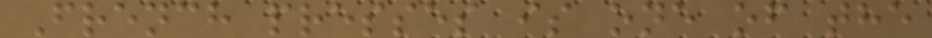French presses is one of the
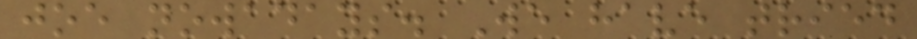joe nowadays. We have tried
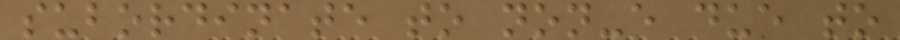subordinate to non-e due to
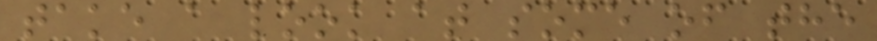take a look at some of the
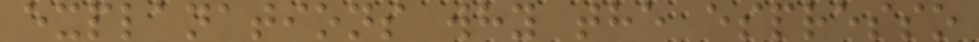explanations why the espresso
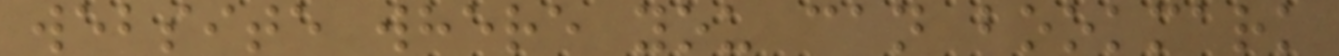website where you can bookmark
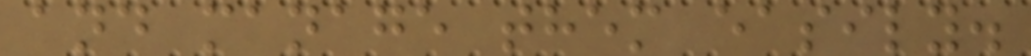and manage them easily.
